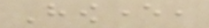However,
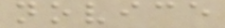novice
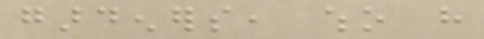gardeners, who have
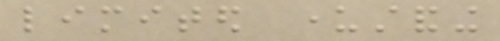limited understanding
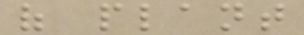of plant
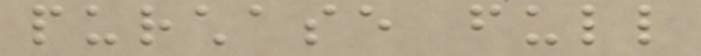purchase full
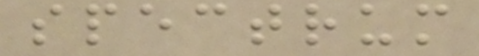spectrum
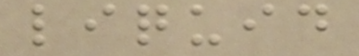liquid
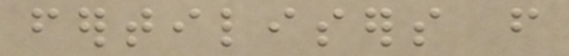fertilisers from
